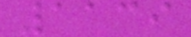1139
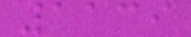1139
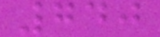740
